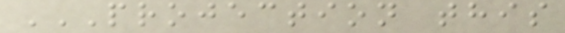PROJECTION THIS
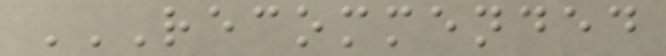RECOMMENDED
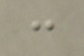:
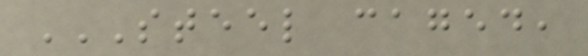STEEL CAGED,
